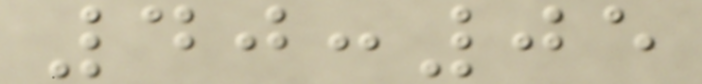40:05
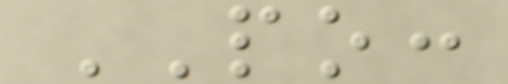PO:
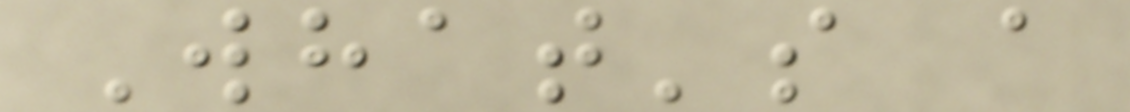What's a
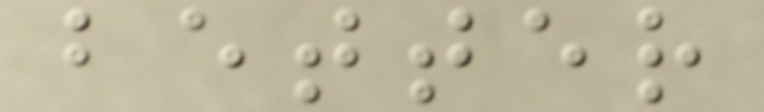better
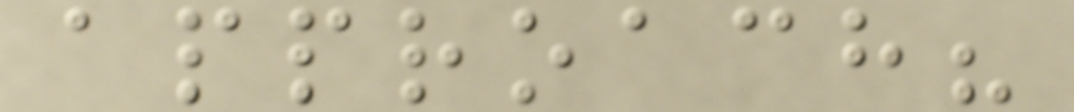approach?
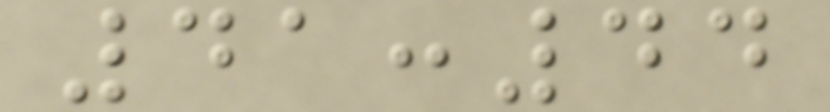41:44
